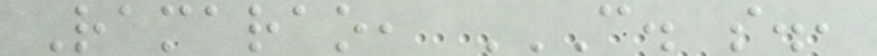Ramarao, C. S.,
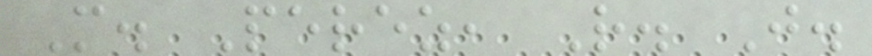M. Perez, R. J.
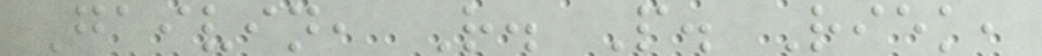Gaivin, R. P. Riek,
